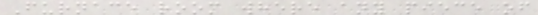Furnace room where any piece of
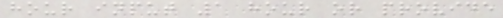hour input 1 hour or provide
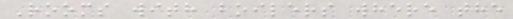Rooms with boilers where the
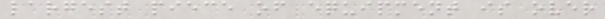largest piece of equipment is over
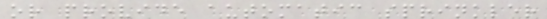or provide automatic sprinkler
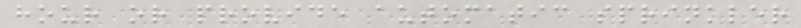hour or provide automatic sprinkler
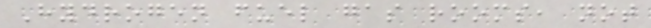Hydrogen fuel gas rooms, not
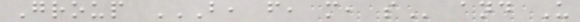Group B, F, M, S and U
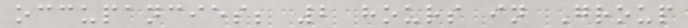occupancies; 2 hours in Group
